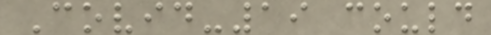Covid-19 could
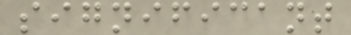significant
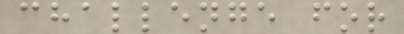challenge for
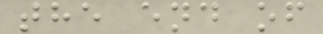the end of
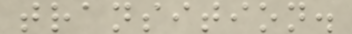transition.
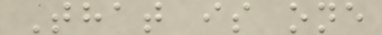That is one
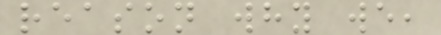reason why we,
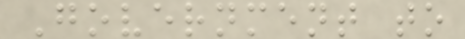Government to
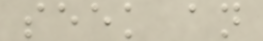seek an
